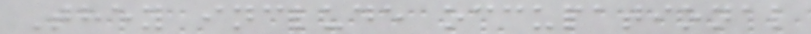They include occupational
